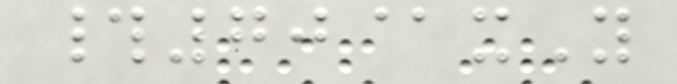#70@xY
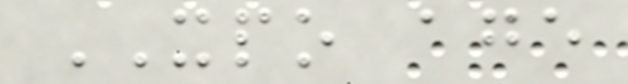XPO age
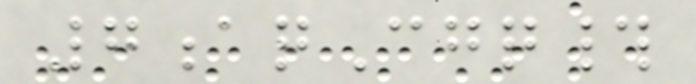7aqCgq#
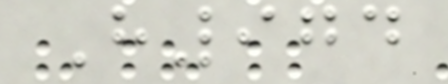H974
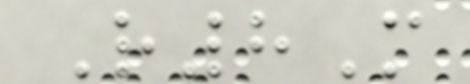R8M
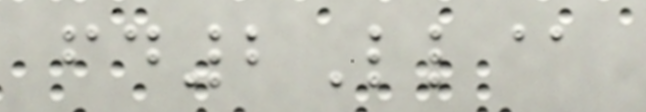fd2Ll@
